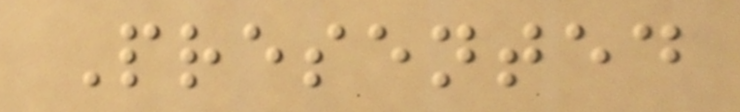Presented
